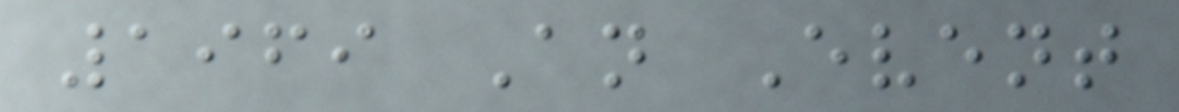1969 An Event
